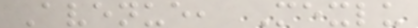Avenue, Mexlu
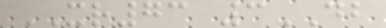XR73 3DB
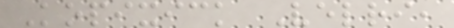Kopixick Velri,
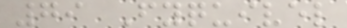79 Fyquivel
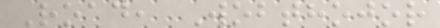Road, Wobthojor
